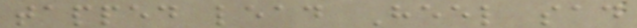tapped lead Heel sad
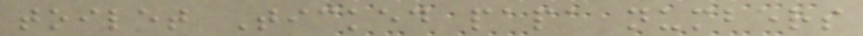toilet Ticked papa numbers
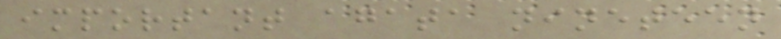important agata nineteen
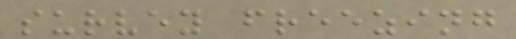survey freezing
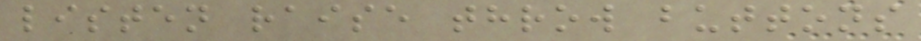listen raise throw buttons
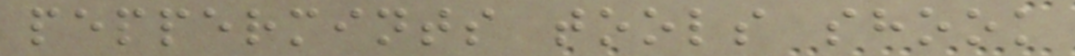peppermints tools shook
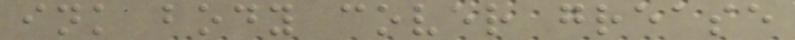ink body cover grease
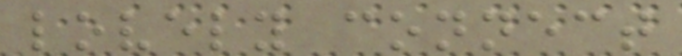lovely connect
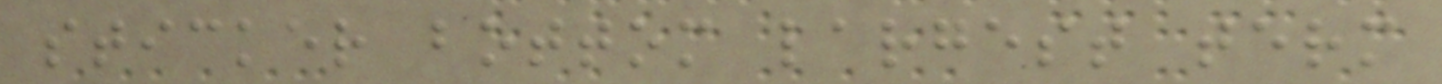sticker bottom largest term
